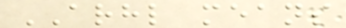ARHL means
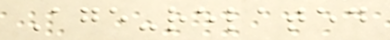Age-related
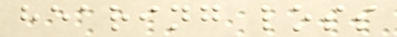hearing loss
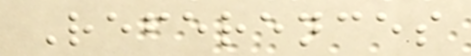References
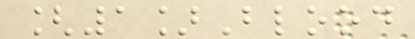[1]Blood
